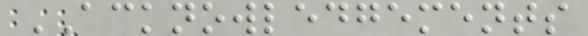ACKNOWLEDGEMENTS
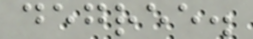degree.
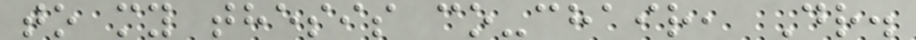to my thesis co-chair, Dr.
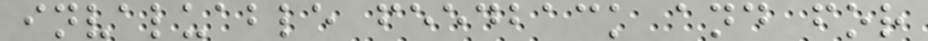invaluable feedback and for
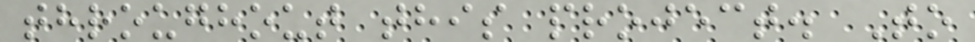throughout this project. To
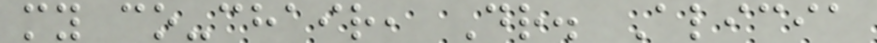my co-chair, Dr. Alicia
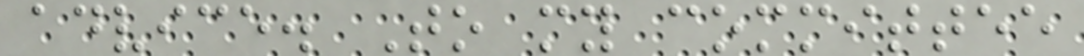advice. To my committee
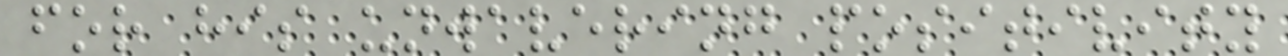for his unwavering positivity
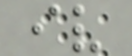iv
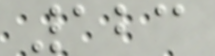123
